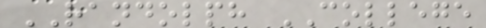RANDOLPH COLLEGE
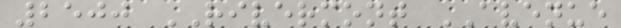2500 RIVERMONT AVENUE
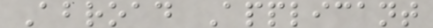Abroad Applicant
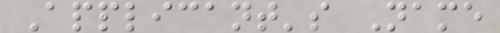Applicant's Name
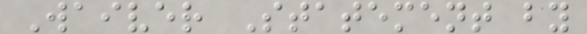Waiver Statement by
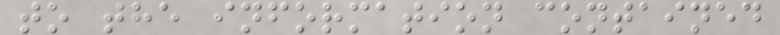to the information contained
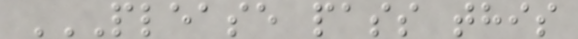PLEASE PASS THIS
